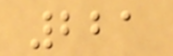221
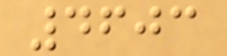4603
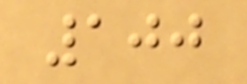100
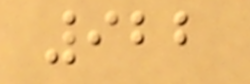922
